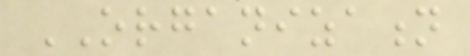ORGANIZATION
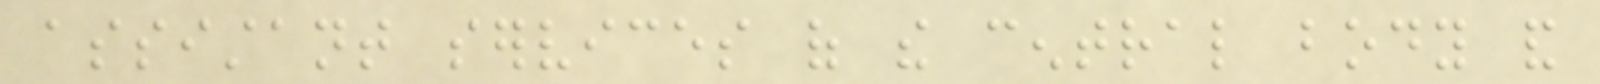assistant services of the central body and
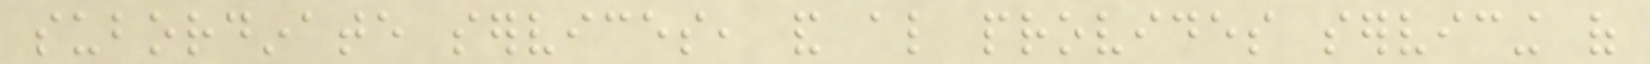subordinate services, and also provides servicing of
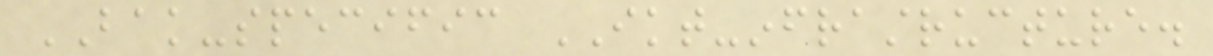BAK-specific IKT-infrastructure.
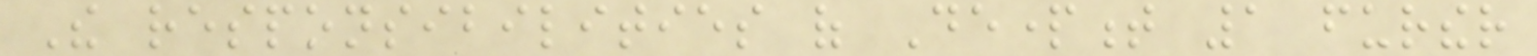The responsibilities of Department 1 further
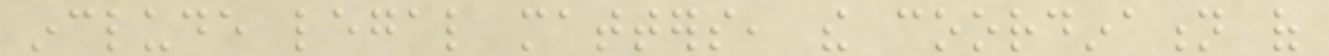include legal matters, the coordination of
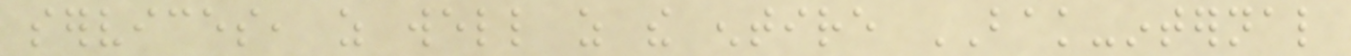services, as well as the entire BAK-internal
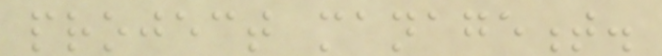project management.
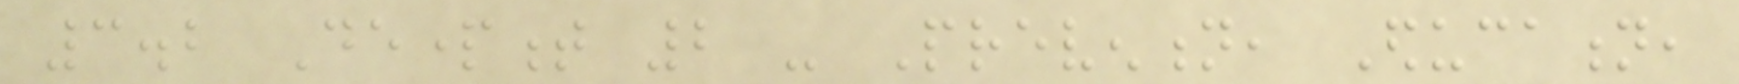3.2 Department 2 - Prevention, Education,
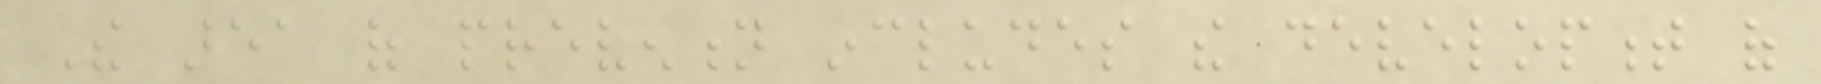The area of prevention includes the development of
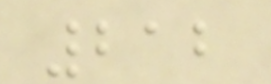212
